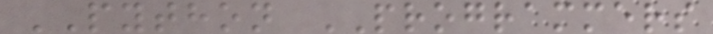PYTHON PROGRAMMERS
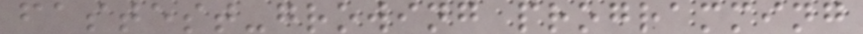fastest-growing programming
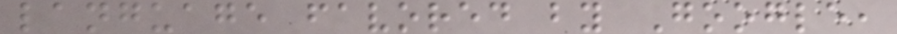language favored by Google,
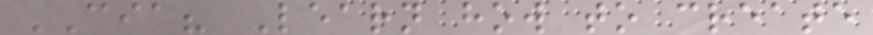CIA? Learn how to create
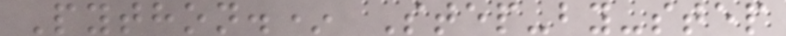Python.* Step-by-step
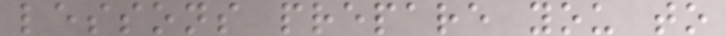lessons prepare you to
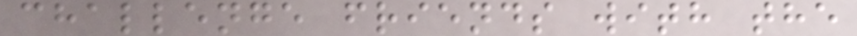challenge friends with the
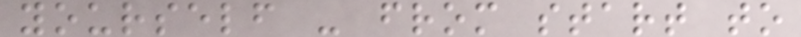yourself - from start to
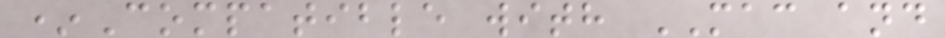*Compatible with MAC and
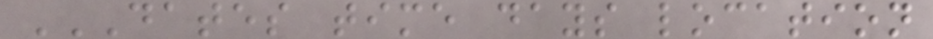DATES TIME DAYS LOCATION
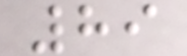89
